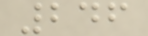246
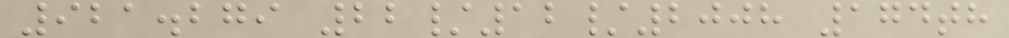921.279 22/12/2008 174th
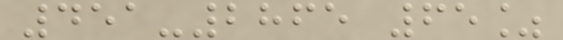451-2865 65%
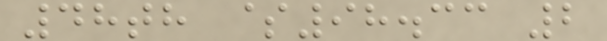48th $98.33 2
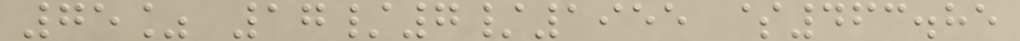75% 17/7/1955 $463.85
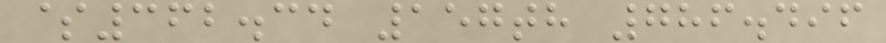$362.34 157th 786.496
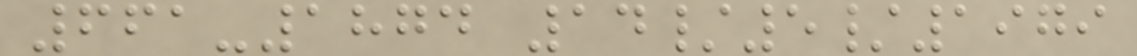661-1874 14/5/1979
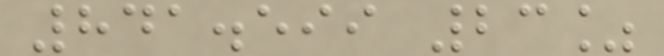841.599 23%
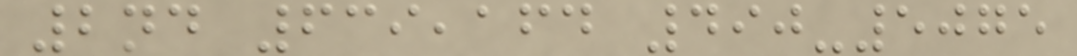2nd 639,164 490-5075
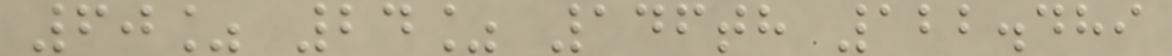60% 24% 146th 122.489
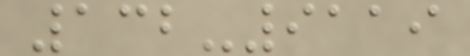132-9119
